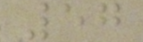57
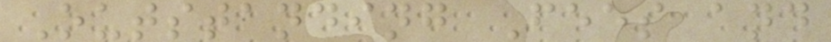Outstanding Fees and
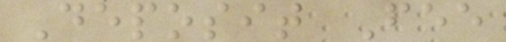Deposit Fee
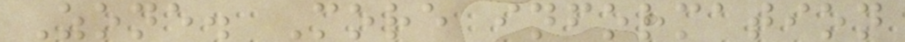Zone. More information
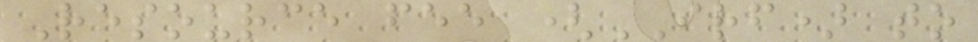Resource fee (IRF) to
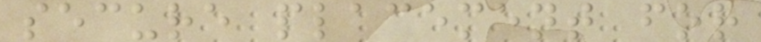secure placement for
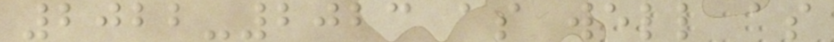2022-2023 as well as
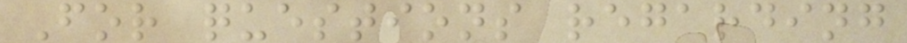For questions regarding
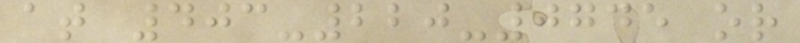at 403-220-0745 or
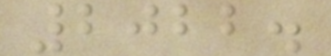2022.
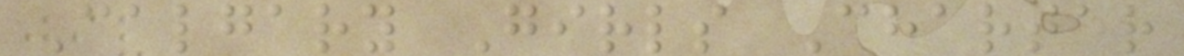Calgary Girls Charter
